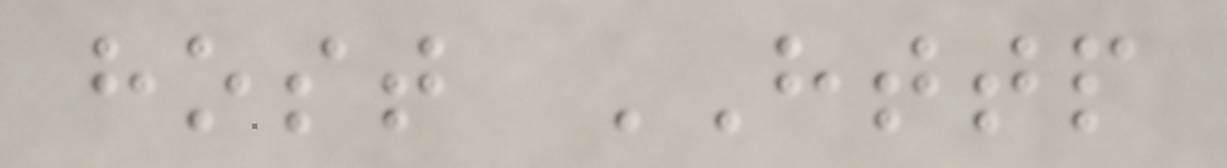host HTTP
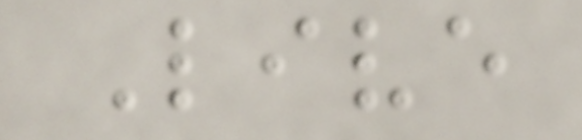Live
